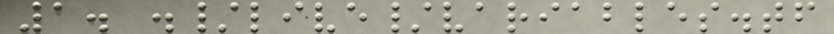1. ./live/variables.tf
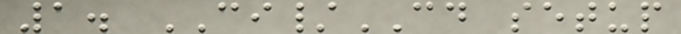1. CI/CD setup
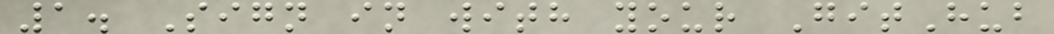1. Sign in with your GitHub
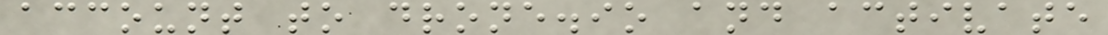account to drone.io and activate
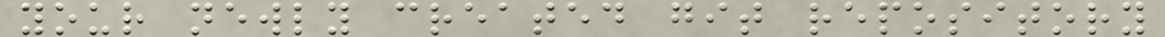your newly created git repository
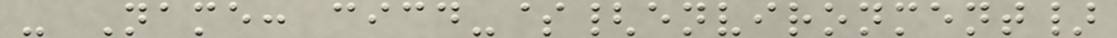- Name: cicd-${environment}
